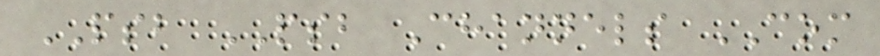PSB PSB Channels COM
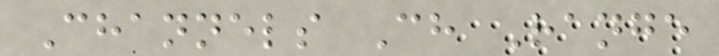Channels Ch Range
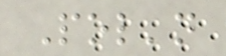Pol'n
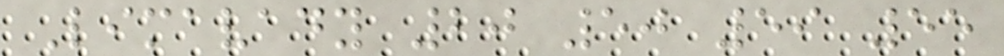Limavady 20 50 59 55
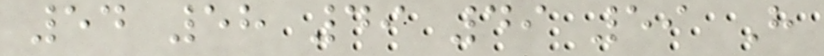54 58 49 49 59 H
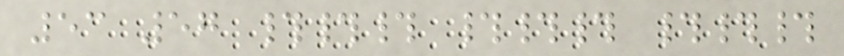53 57 ### ### ###
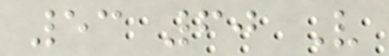53 60 V
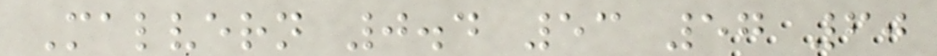Malvern 0.4 53 57 60
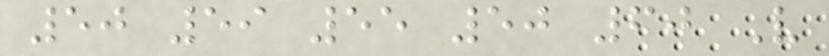50 59 55 50 60 V
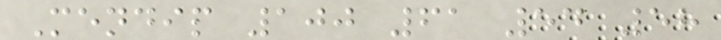Mendip 100 61 54 58
